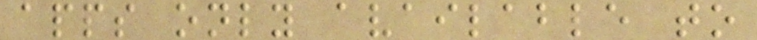apps only available to
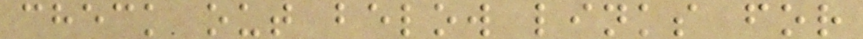check out below links for
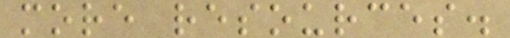more resources.
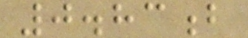0.83b
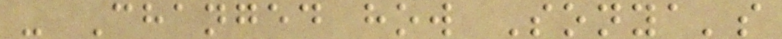- Changed how Sonya's
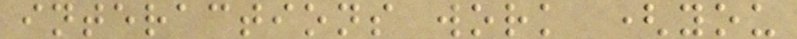interactions work (you
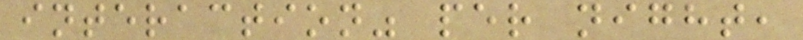interaction" per night,
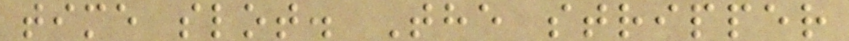time slot. The stripper
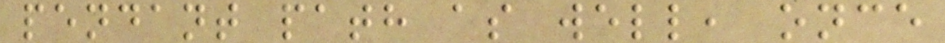pendant path as well, once
